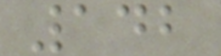142
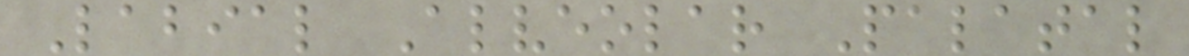Labial Alveolar Palatal
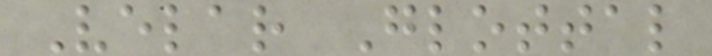Velar Glottal
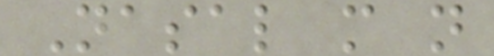Nasal m n
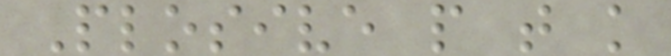Plosive p t k
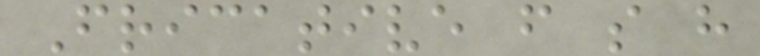Fricative f s h
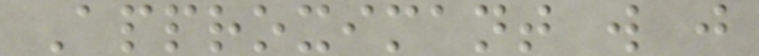Approximant w j
